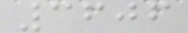3606
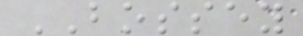BOSSEY
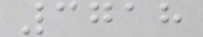3718
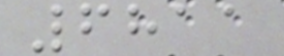6811
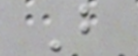B
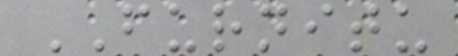FURNITU
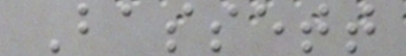Bassett
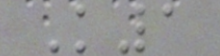K1
